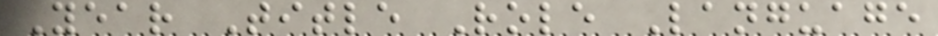Year Title Role Language
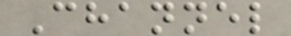Channel
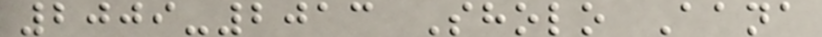2009-2013 Sholo Aana
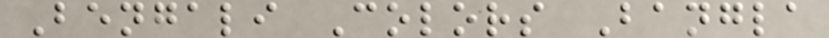Bengali Colors Bangla
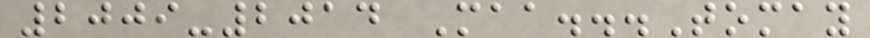2009-2014 Maa...Tomay
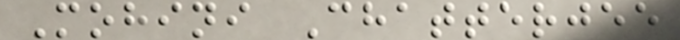Mohini Chatterjee
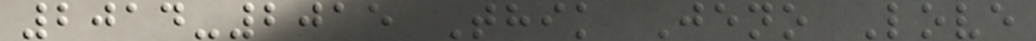2014-2015 Thik Jeno Love
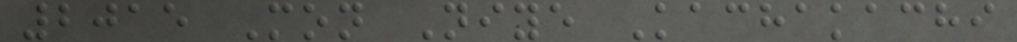2015 Mon Niye Kachakachi
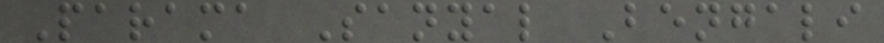Parama Sanyal Bengali
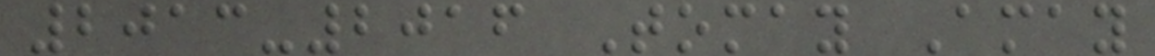2013-2016 Tomay Amay
